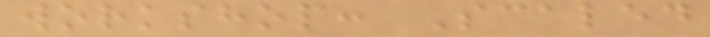workshop: Scaled
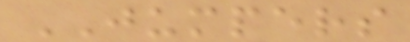JUMPERS
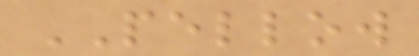PELLOW
